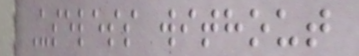Useless without
